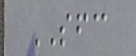SFC
